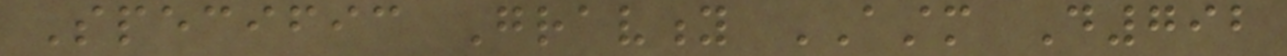Specific Gravity ASTM D792
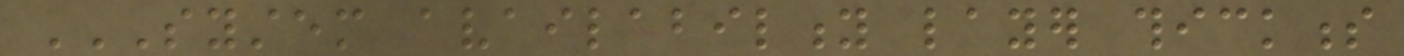SYSTEM AVAILABILITY LAYER THICKNESS
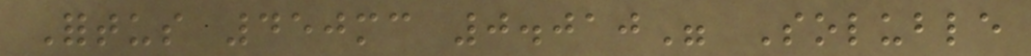Fortus 450mc 0.010" Soluble
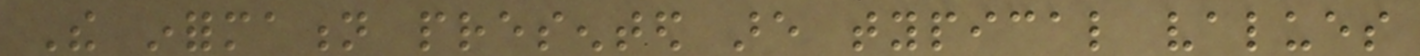The information presented are typical values
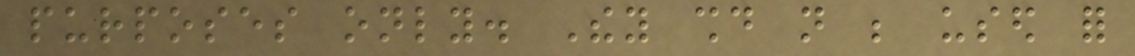purposes only. They should not be used for
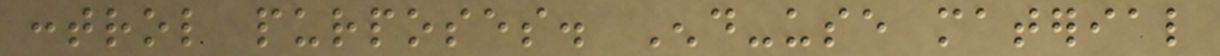control purposes. End-use material
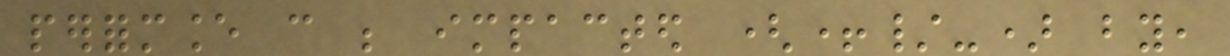performance can be impacted (+/-) by,
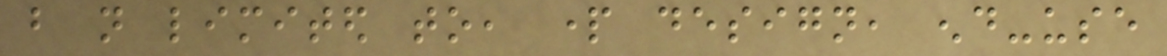but not limited to, part design, end-use
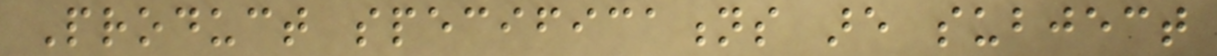Product specifications are subject
